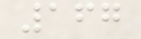167
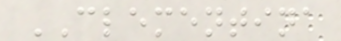CLEMENTINA
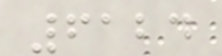6124
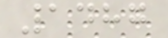1487
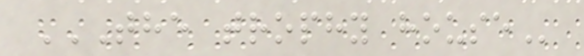THE TROPHY HOUSE
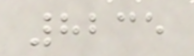8235
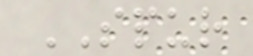SPUR
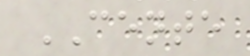CENTE
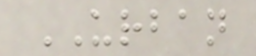URBAN
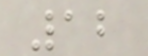12
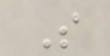S
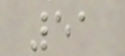51
